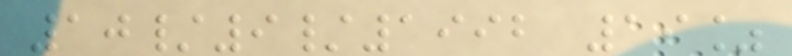10/9/1992 19%
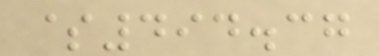$494.37
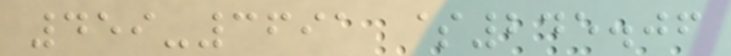459-3691 $245.06
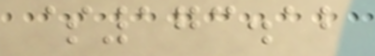$173.12
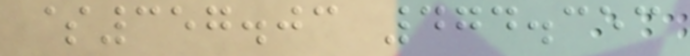$357.03 474.353
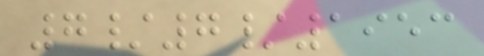7/7/1953
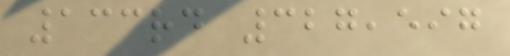133rd 327,597
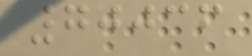70036
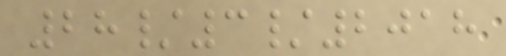28/3/2018
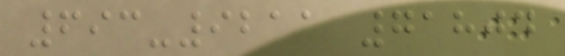693-9211 71804
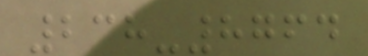238-8764
